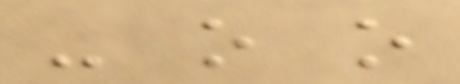- o o
